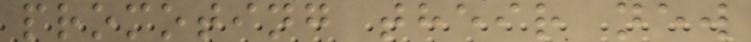promoting their new
